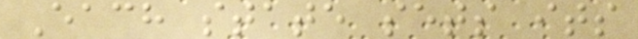Each state sets its
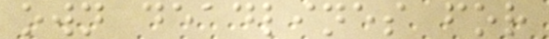own deadlines for
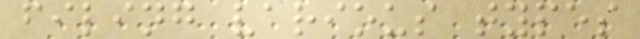filing various types
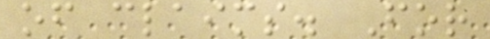of claims. For
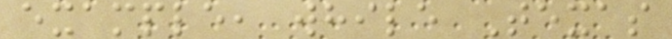example, while Texas
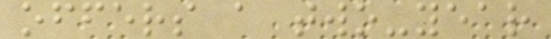offers a two-year
